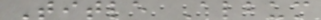Title Album
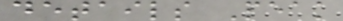details Peak
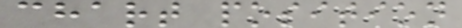chart position
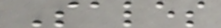Sales
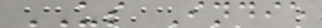US Indie
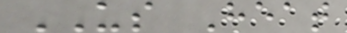US Heat
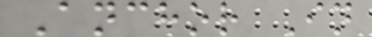Anchor In
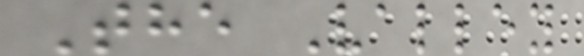The Valley
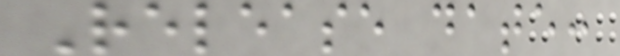Release date:
